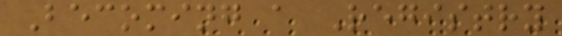Becoming a Registry
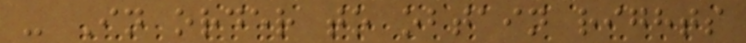- In order to obtain rights
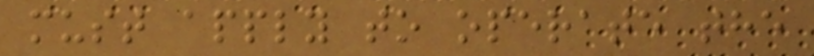must apply to operate the
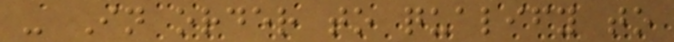- In order to qualify to
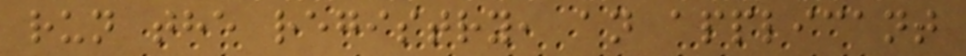run the registry, an applicant
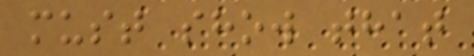must show that
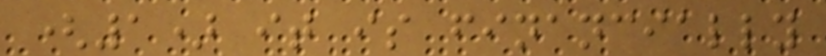(1) it is financially
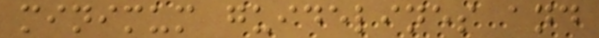minimum guidelines and
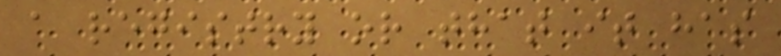a registry or that it has
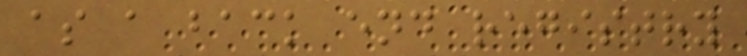as a back end registry
